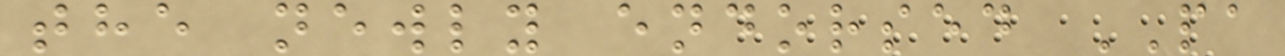the newly endorsed PA
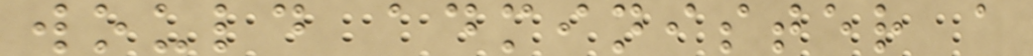would administer a
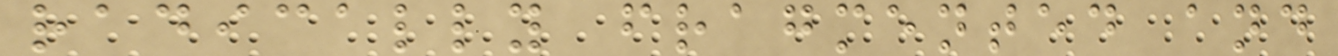radically fragmented and
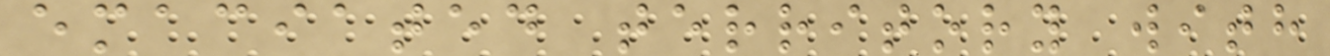emaciated territory with
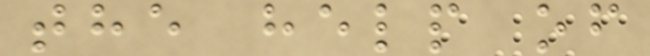the help of
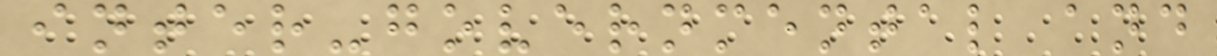inter-governmental and
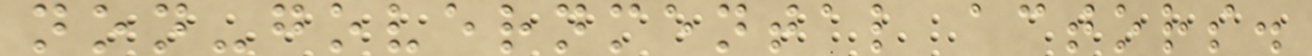non-governmental actors.
